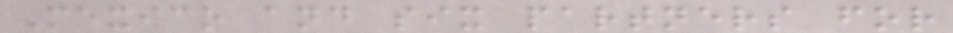Mexico and six partners for
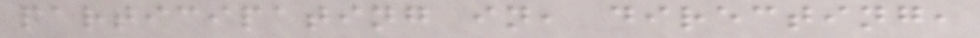participating in, directing,
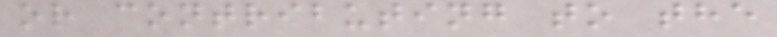or contributing to the
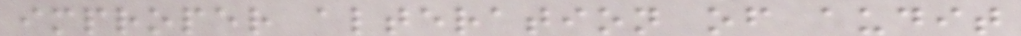improper alteration of audit
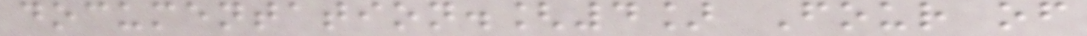documentation.[4] Four of
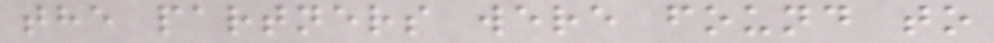the partners were found to
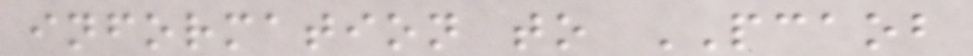information to PCAOB
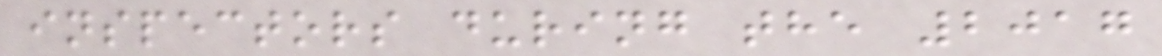inspectors during the 2017
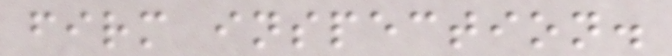firm inspection.
